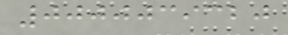0000039320
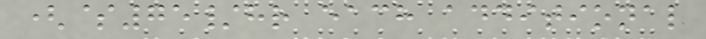($75/hr each additional
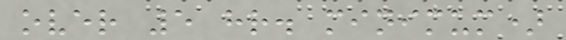over 5 hr. minimum)
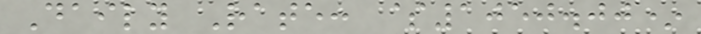Daily Rate: $1050.00*
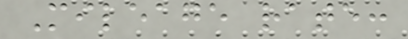Mileage rate:
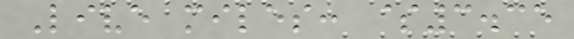Live miles: $3.35
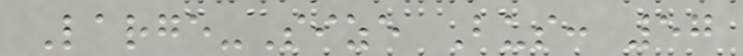Large-Size Bus: 57
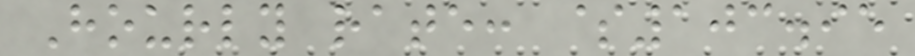Hourly rate: $103.95
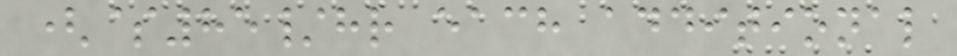($85/hr each additional
